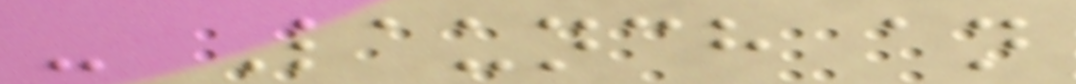- Launch an
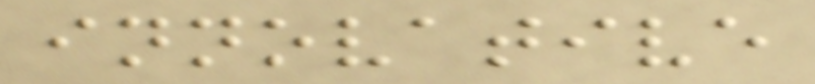innovative
